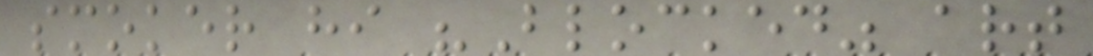smoker hi "Blocked" art
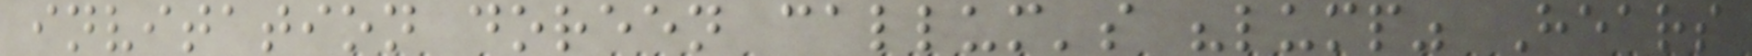invitation doreen callum's "lump" Hears
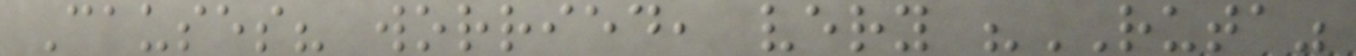Causes? worried, very "RUTA"
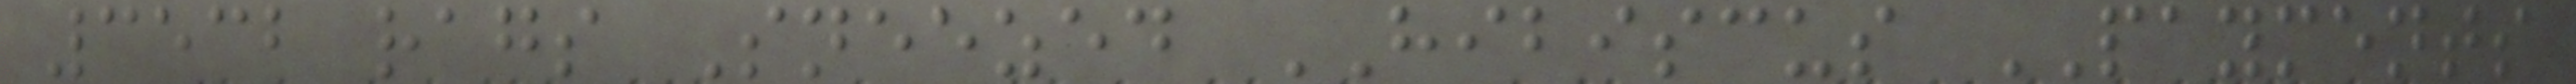3532 rags Sneezed HIBISCUS PAYMENTS
